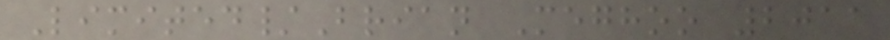Limited/Brian Meghoo 2011
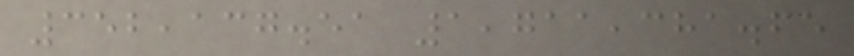352,137.51 1,711,381.65
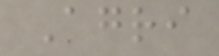Agri
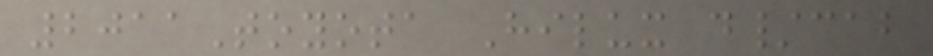2011Toyota Hilux d/cab
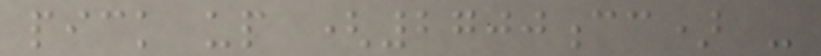pick up (2700cc) -
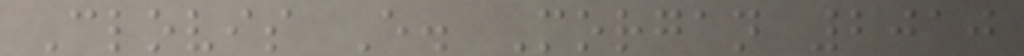Clovis E. Morgan 2010
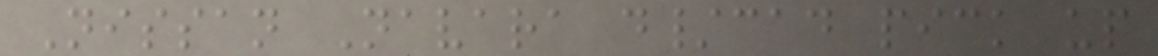Nissan Navara d/cad pick up
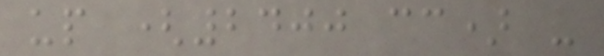up (2400 cc) -
